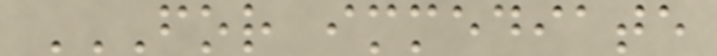FOR IMMEDIATE
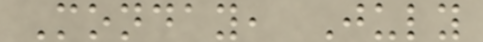Monday, July
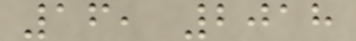16, 2018
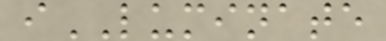iLUMINATE
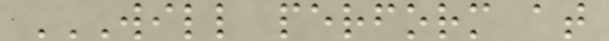WILL PERFORM AT
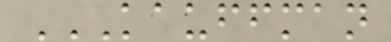KAUFFMAN
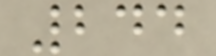244
